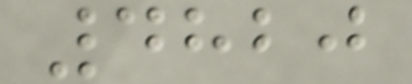4820
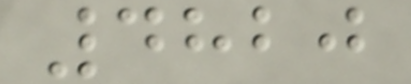4820
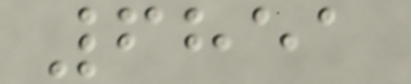6851
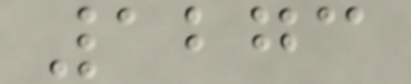1273
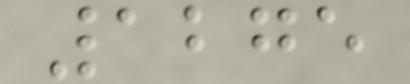1275
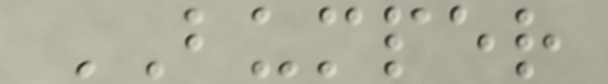BUMPER
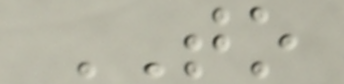TO
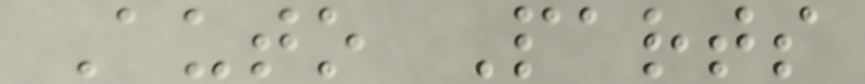Auto Parts
